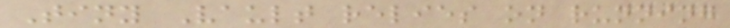Tiny Vault relies on running
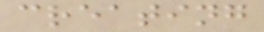creating
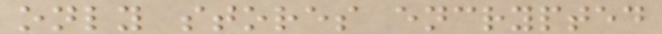only stores encrypted
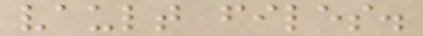vault files.
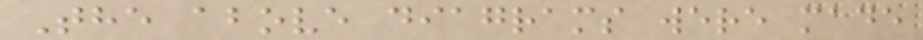The above diagrams were made
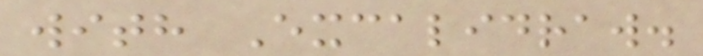with Excalidraw.
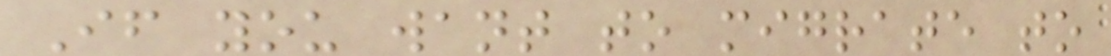If you want to migrate to
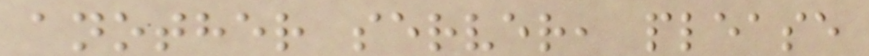another server, please
